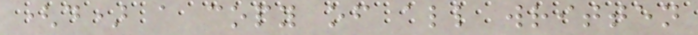(d) a copy of all written
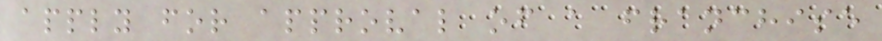apply for approval of a franchise
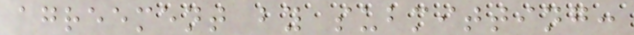agreement by submitting:
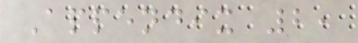Appendix 2,
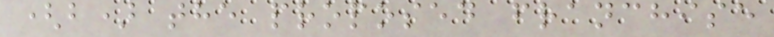(b) the proposed franchise
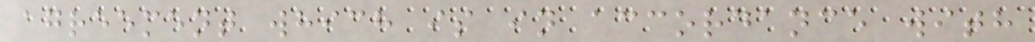agreement which is in accordance with
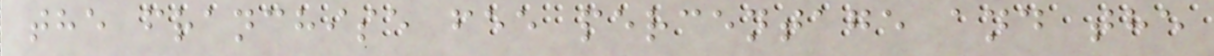the franchise fee percentage and the
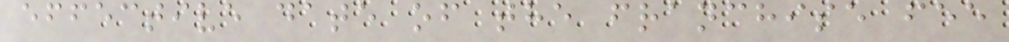effective date of the franchise fee
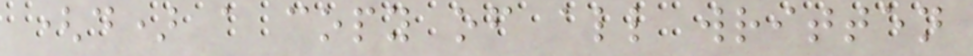(d) a copy of all written
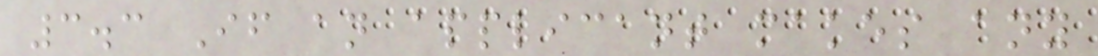3.3 If an applicant makes any
